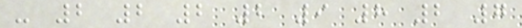- 2 2 2 2 9 8 2 7
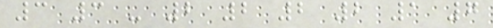3 3 - 2 2 2 2 1 7
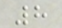8
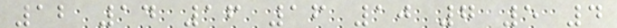12 14 16 16 10 7 5 4
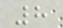8
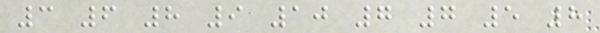3 6 8 9 10 7 7 5 8
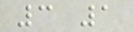3 1
